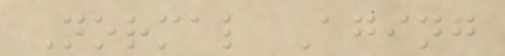Normal Aging
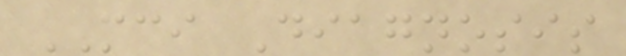MCI Diagnosis
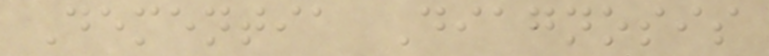Dementia Diagnosis
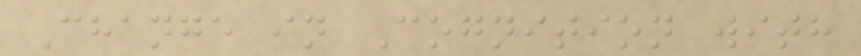Change in Cognition with
